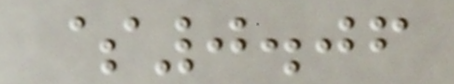$0.06
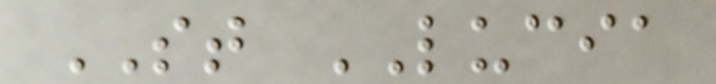ST LUCIA
